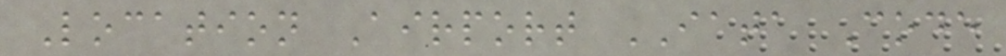Location Airport IATA Code
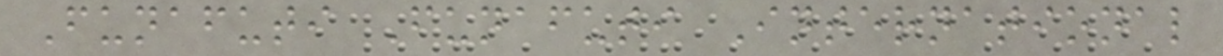Funafuti Funafuti International
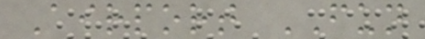Airport FUN
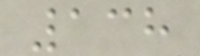138
